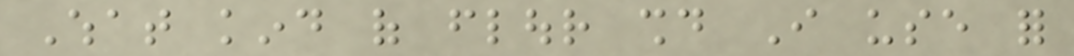What kind of flour should I use for
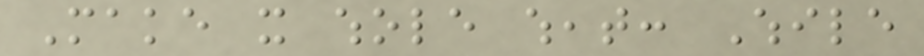Make it whole wheat: While
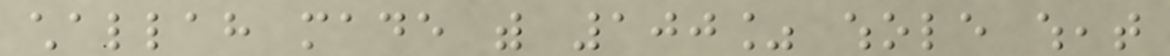challah made with 100% whole wheat
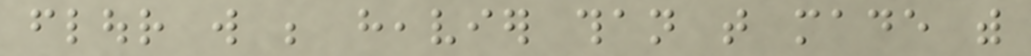flour will be heavier than that made with
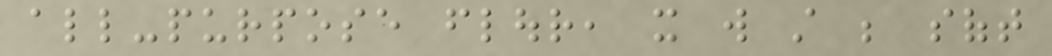all-purpose flour, it will still be soft
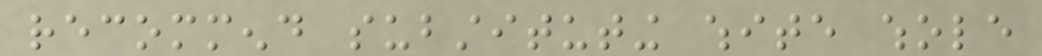recommend substituting white whole
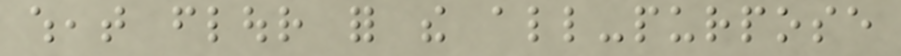wheat flour for the all-purpose
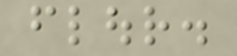flour.
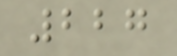227
